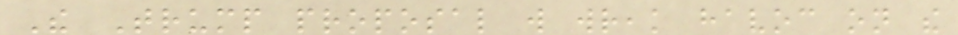The Trump proposal will wreak havoc on the
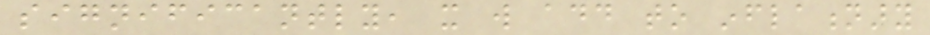significantly, it will add to inflationary
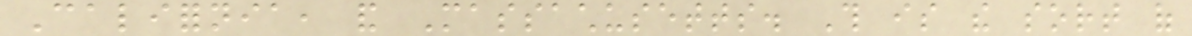California, and Massachusetts. This is the sort of
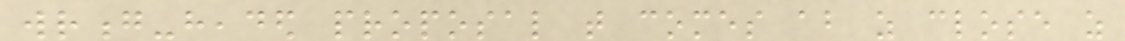wrong-headed proposal that comes about as close as
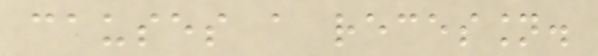causes a recession.
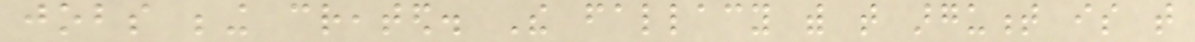jobs being created. The fallacy with that argument is that
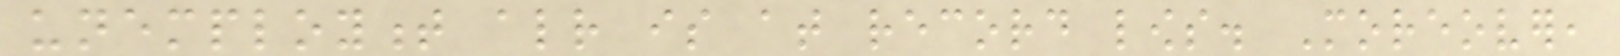unemployment already is at record lows. Moreover,
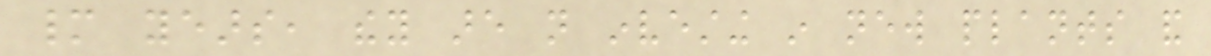many years, they are not investing in new plants and
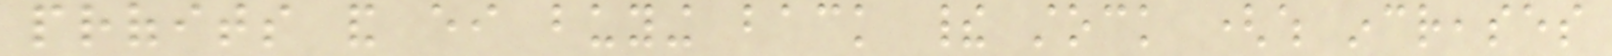profits and either buying back their stock (which increases
